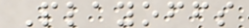Playoffs
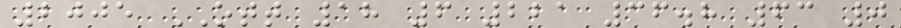2005 OTT 18 6 221 36.8 63 0
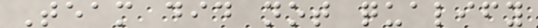Team did not qualify
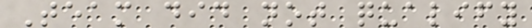Team did not qualify
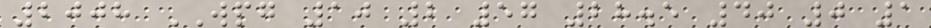2008 WPG 10 2 57 28.5 40 0 1
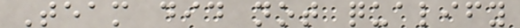Team did not qualify
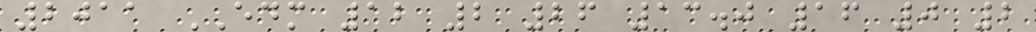2011 EDM 12 2 26 13.0 16 0 2
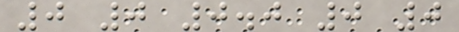0 0 0.0 0 0
